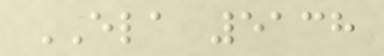ELA 5138
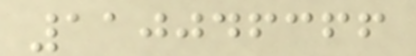110046366
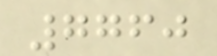7760
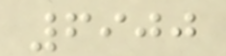6900
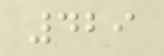429
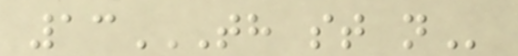13TH ST N
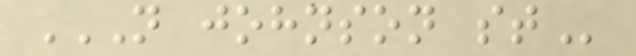N JOHNSON ST
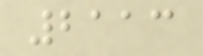2113
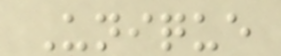Unique
